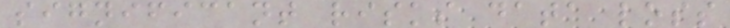significant risks data loss
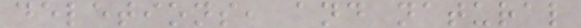deletions, and natural
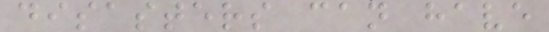disasters can have
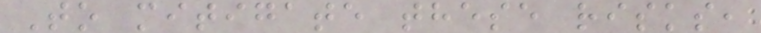To mitigate these risks,
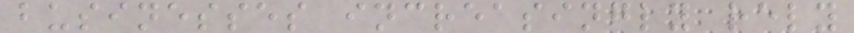businesses increasingly rely
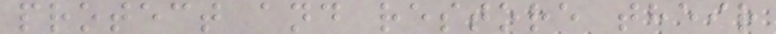protect and restore their
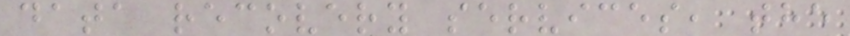data recovery services, the
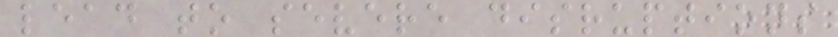lead to severe disruptions
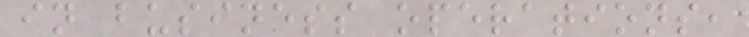in business operations,
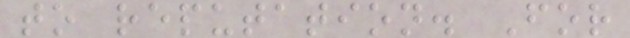to reputation. For
